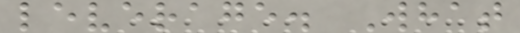leverage. What
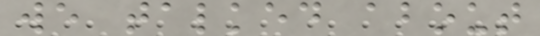we talked about
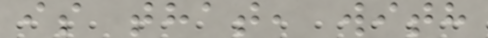is that, with
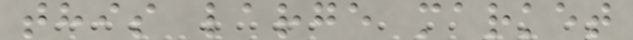this large market
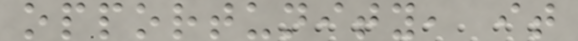opportunity, it
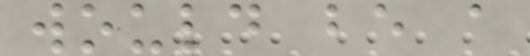would be a
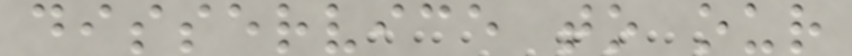disservice to our
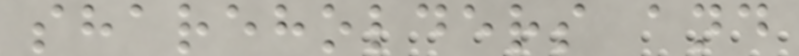shareholders and
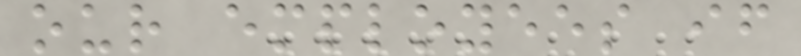our employees if
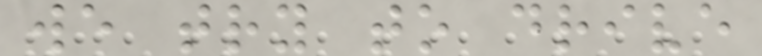we try to drive
